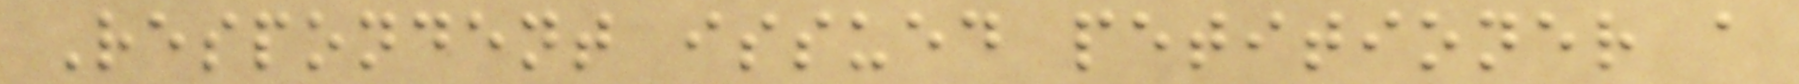Respondent issued petitioner a
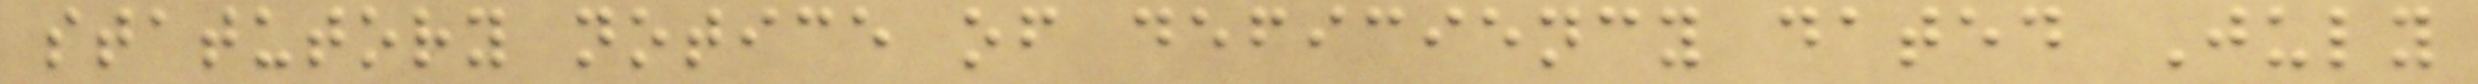statutory notice of deficiency dated July
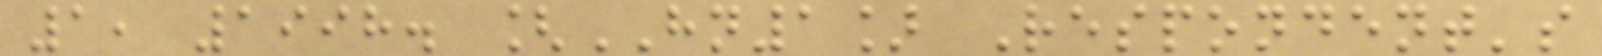1, 1998. [HN1] Respondent's
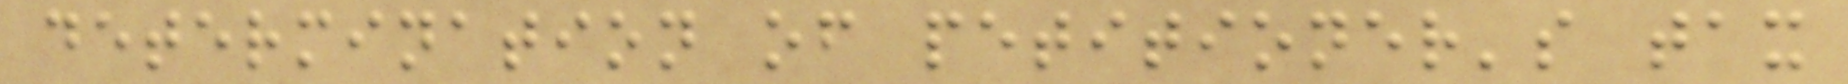determination of petitioner's tax
